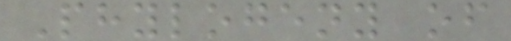Phylogeny of
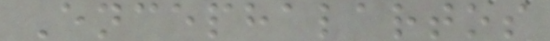Encephalartos
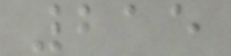215
